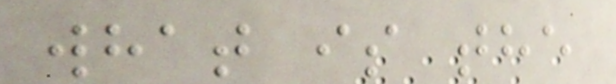what is the
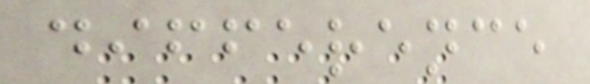difference
